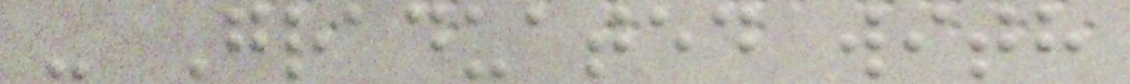- Graduated with
